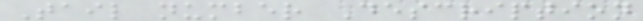Tail number Description
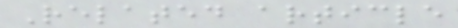Related article
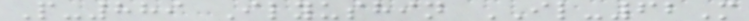P-889 Ilyushin IL-62M
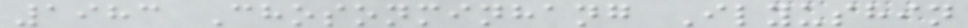1983 Chosonminhang Ilyushin
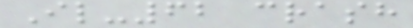Il-62 crash
